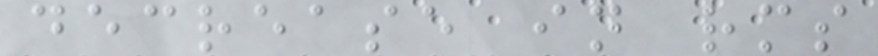decrease in rms
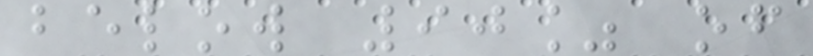below 90% of
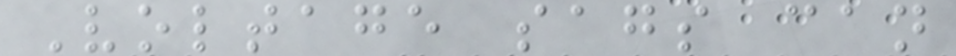Voltage sags can
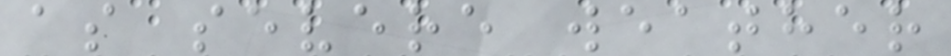as severe weather
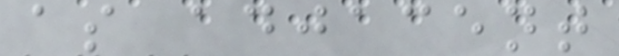as adjacent
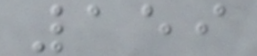159
